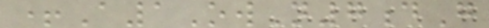+A1OwN7dG
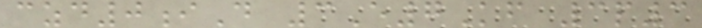czd0iD 3E7Kf 3p3
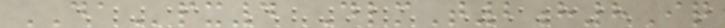DApx4 DlmT2h8Iq
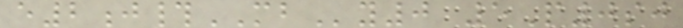e2j#MBy0 5P0sj
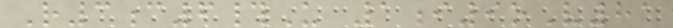R3c6#U 1i9oV81
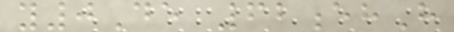y0De 62ehH
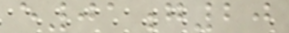e01g20
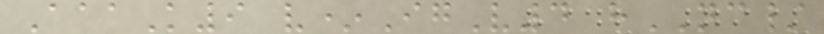AaaK9 v*IgV4 hNC/
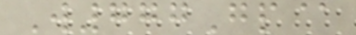W777Gp@
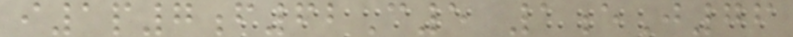i1p7f62C5 1eJ76
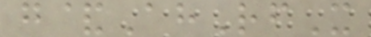g&AhRfX
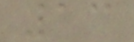13
